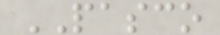PASCO
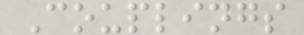Couplings
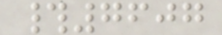#7607
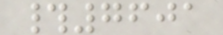#7601
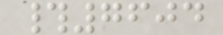#7604
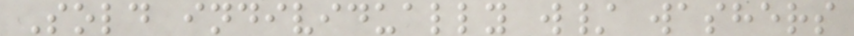Sold individually w/ washers
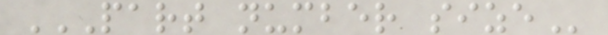PART NUMBER SIZE
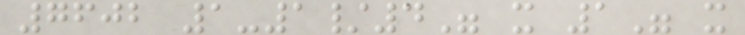7602 1-1/4" x 1" x
